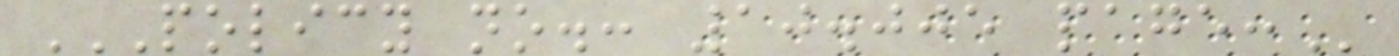POLICY NO.: 10.005 PAGE:
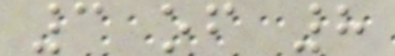3 of 8
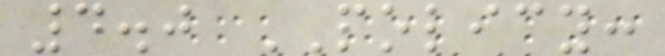4.0 POLICY:
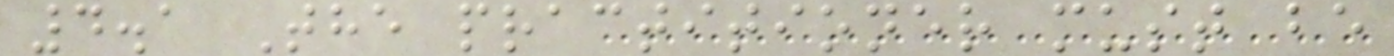4.1 The practitioner must be
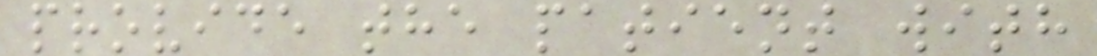provide the patient with
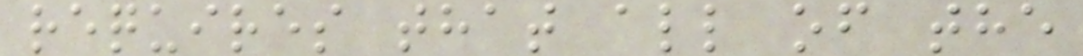requires that all of the
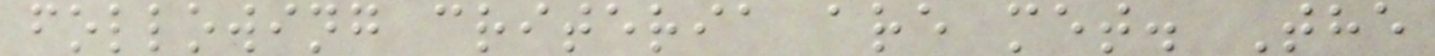following criteria are met. The
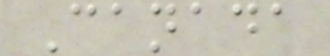Canada
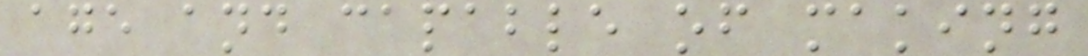age and capable of making
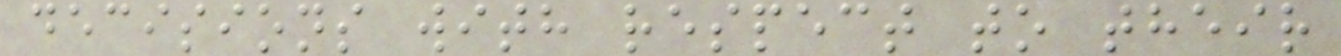decisions with respect to their
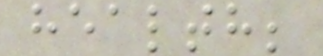health;
